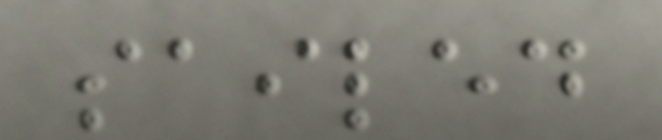sailed
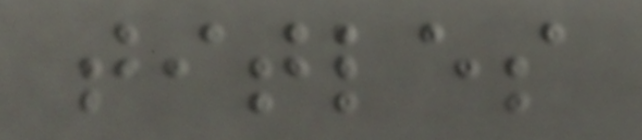titles
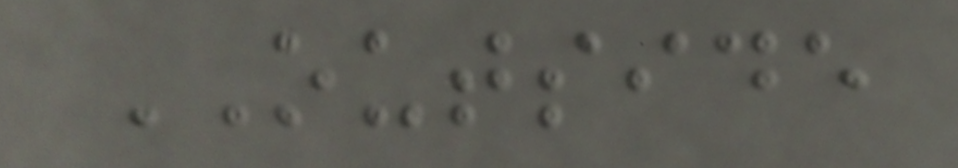OUTSIDE
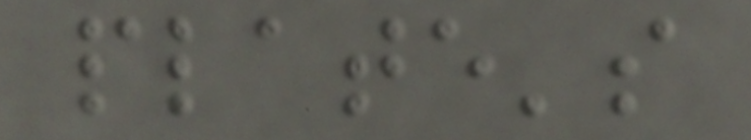plate's
